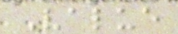Value
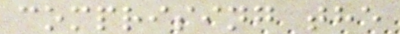comprising the
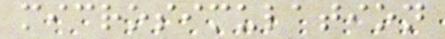microsimulation
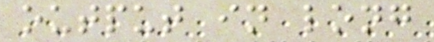output in long
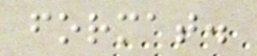format.
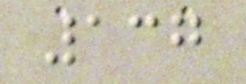137
